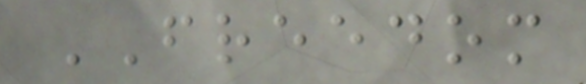FREEDOM
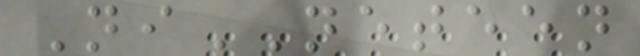NiNETEEN
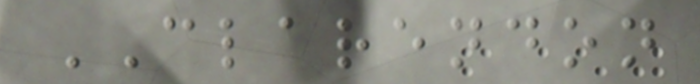CLARENDON
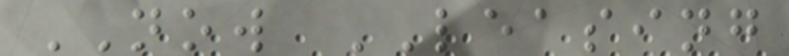NOW LEASING
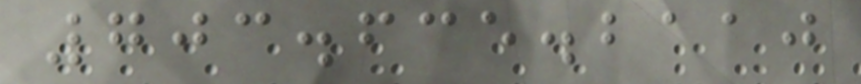703.635.2110
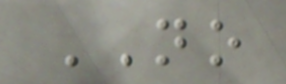NO
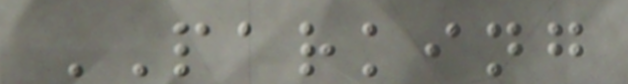PARKING
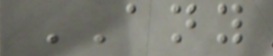ANY
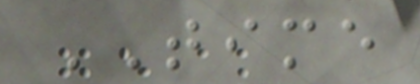TIME
